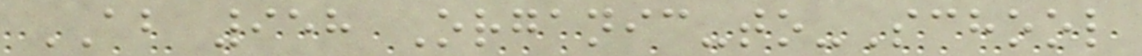AB 958 Organic-to-School
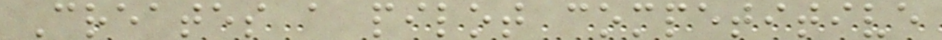Creates a pilot competitive
